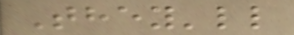They'll
